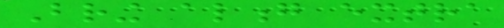Bring along extra
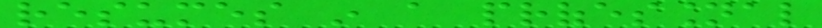resumes in a professional
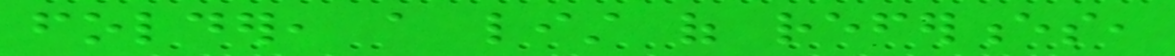folder, a list of references,
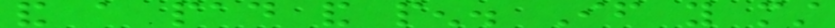and a pad and pen. If you must
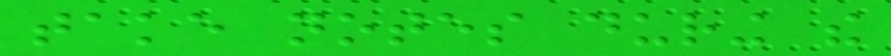take notes during the
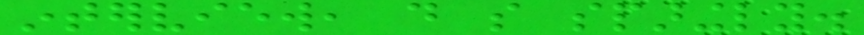interview, do so sparingly.
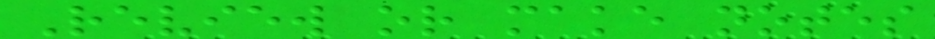Review or make notes
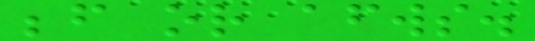before or afterwards.
